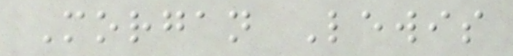Morgan Lewis
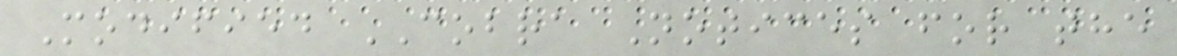Modified COBRA Notices for the
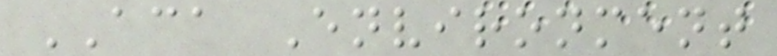ACA Environment
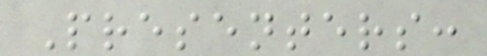Presenters:
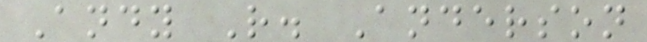Andy R. Anderson
